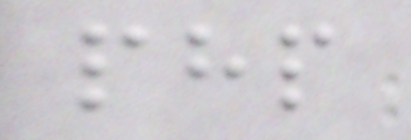php
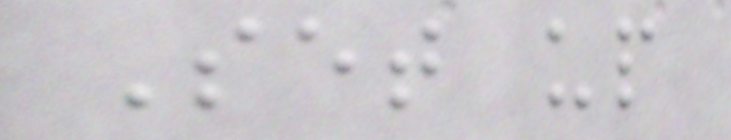Set up
